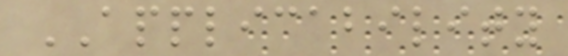APPLICABILITY
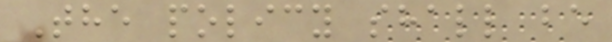The policy shall be
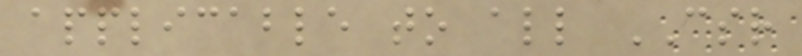applicable to all CSR
